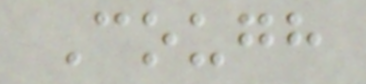Cough
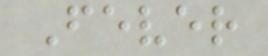Fever
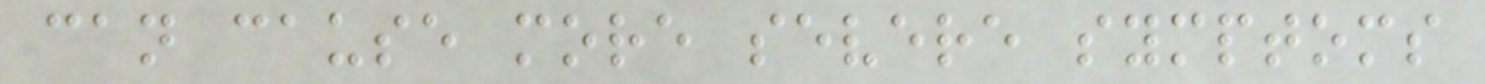can cause more severe symptoms
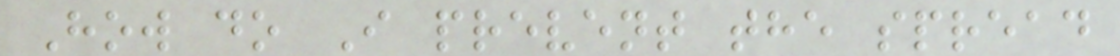How do I prevent the spread
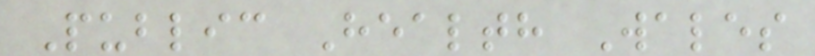Public Health Wales
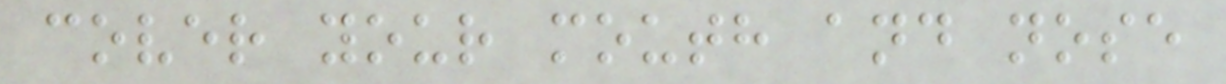cover your mouth and nose
